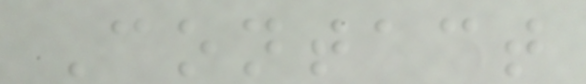Contact
